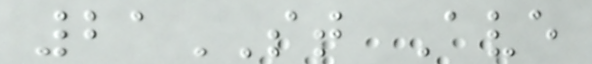21ST Ave
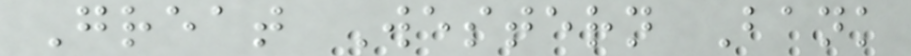Great Western Bank
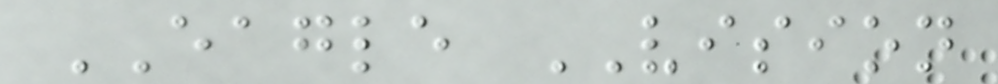EAGLE VISION
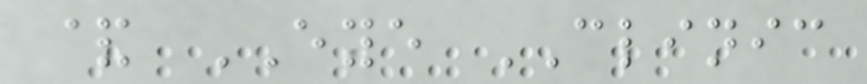& EYE CLINIC
